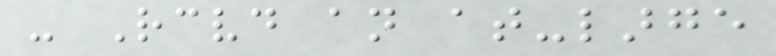- Received an at-large
